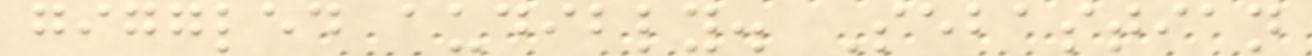giggled audibly. Sebastian
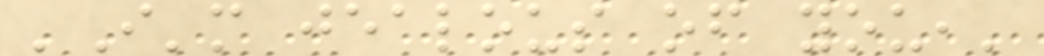'I'm jealous of you,'
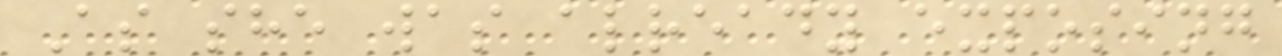As she was already exposing
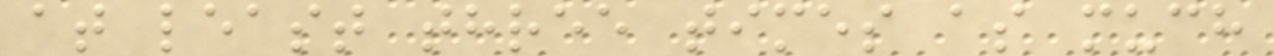at least three times as much
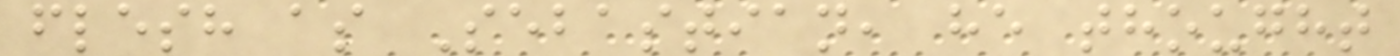flesh as Sebastian, he thought
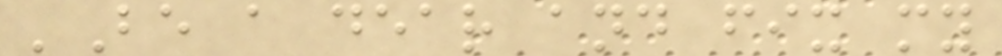'Be a dear and fix my
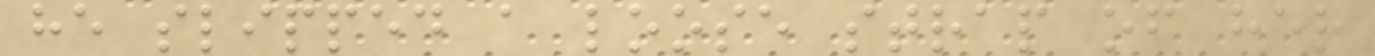he slipped a loose strap of her
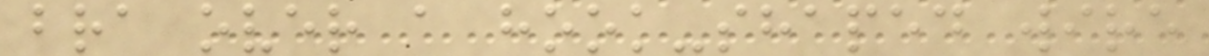bra over a hook-shaped wire
